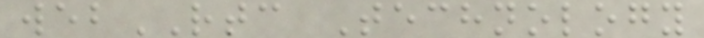webRTC Technology
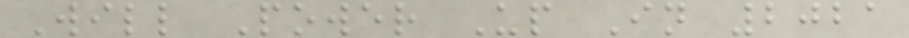Will Power Up In 2021
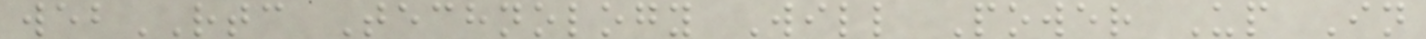webRTC Technology Will Power Up In
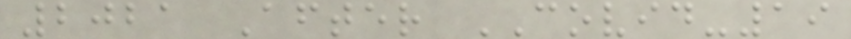2021 After COVID-19
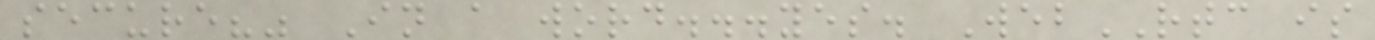secure?" In a word...yes. WebRTC is
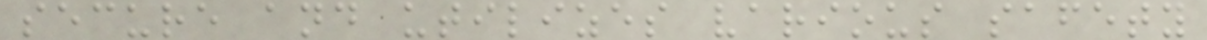secure and utilizes various safety
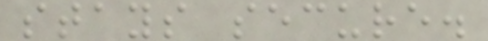stays secure.
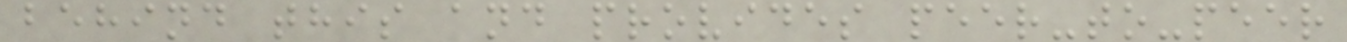behind this and provides peer-to-peer
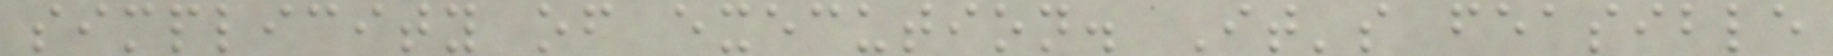simplicity of execution. It's feasible
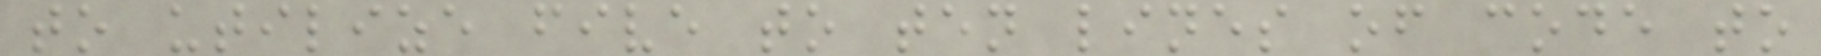to utilize five to ten lines of code to
